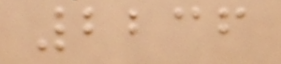2236
